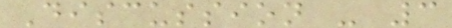Discussion - 3
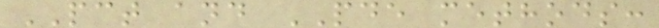PCT and PDE methods:
